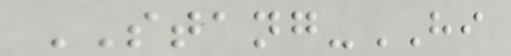STANG-HI
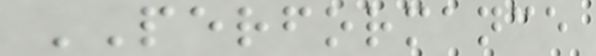PERFORMANCE
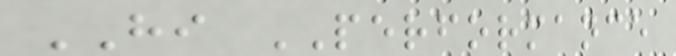HI PERFORMANCE
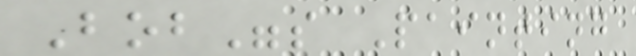Bob"s Painting
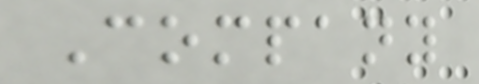Company
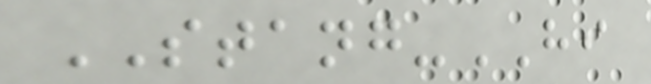STANG-HI
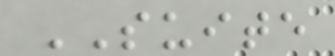SUITE
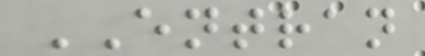ENTRAN
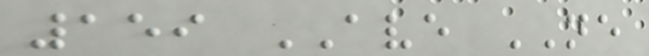159 AVE NE
